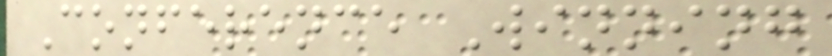Conference Winning
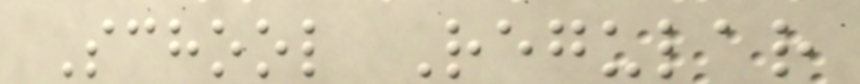School Regular
